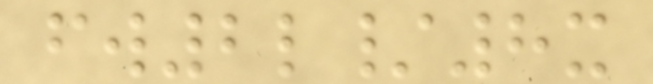fw2l/8x
